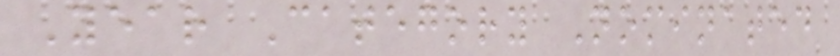Year Category Nominated
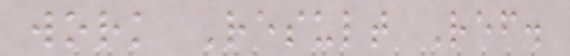work Result Ref.
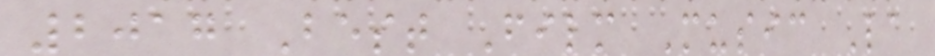2017 Best Film Music La
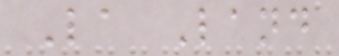La Land
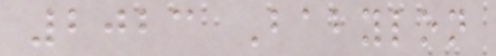2023 Babylon
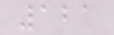121
